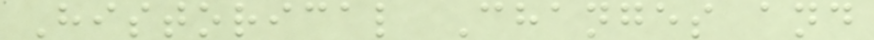Historical Changes and
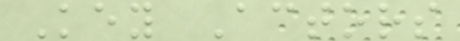Key Actors
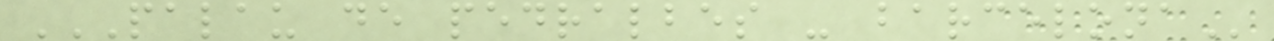PALAU DE PEDRALBES - BARCELONA
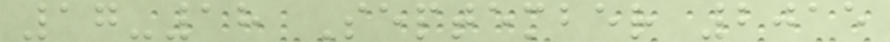17-18 September 2015
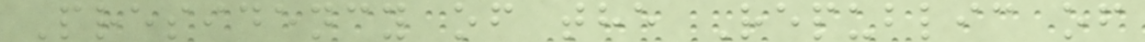Presidency of the Republic of
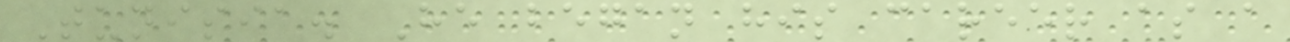Tunisia. He began his career as a
